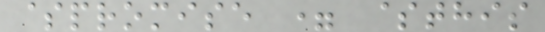$promise = $this
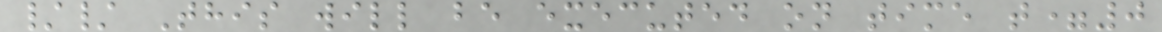// This will be executed on time t=0
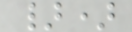})
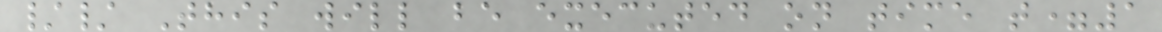// This will be executed on time t=1
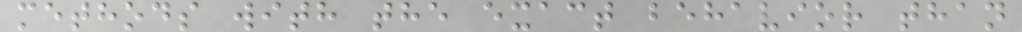methods with the exact behavior than
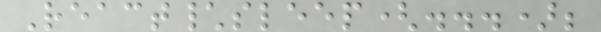React\sleep(...);
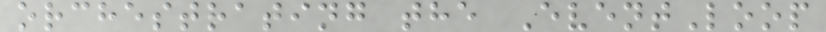orchestrating the EventLoop
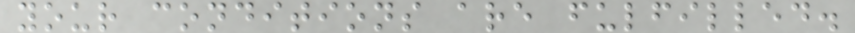your conditions are fulfilled.
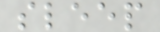sleep
